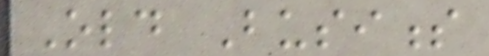Old Business
